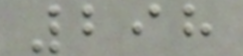298
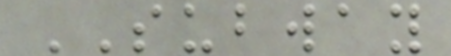SUBWAY
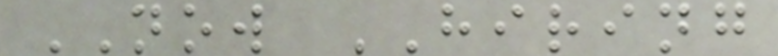NOW HIRING
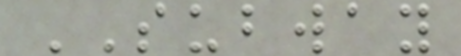SUBWAY
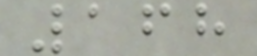168
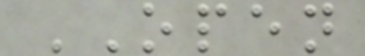OPEN
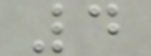4
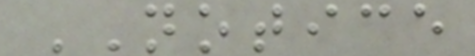NOTICE
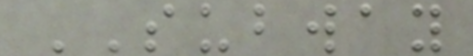SUBWAY
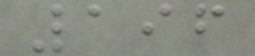196
